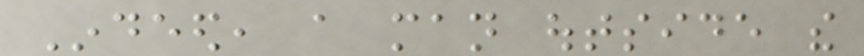Indeed, a man outside the
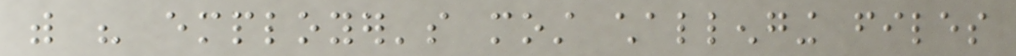with his employer's most challenging files
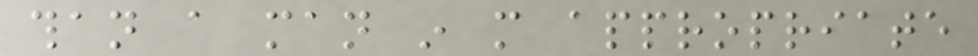than a man in more appropriate
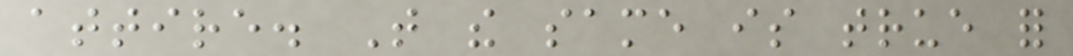attire. That the same is true for
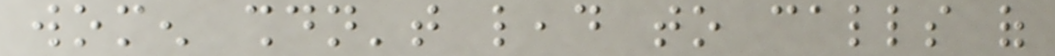women shouldn't lead to calls of
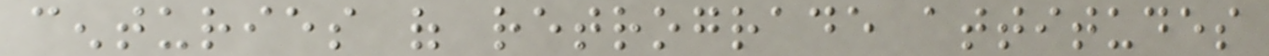centuries of retrograde attitudes
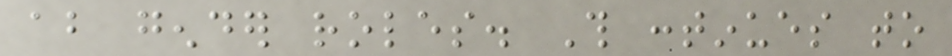about gender roles. This continues to
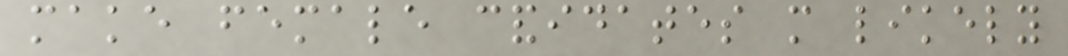make female candidates more likely
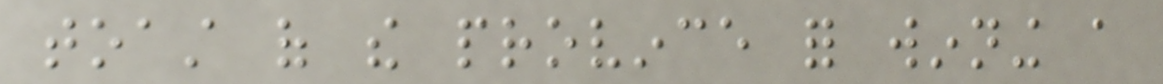toast of the province for winning a
